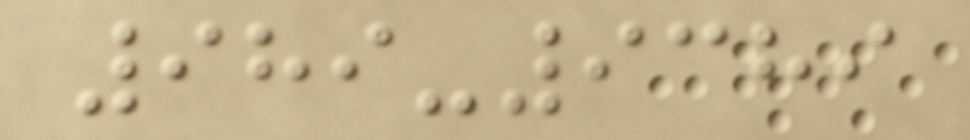989-9389
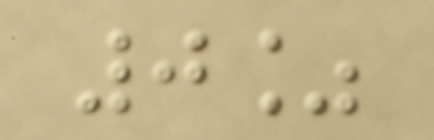0%
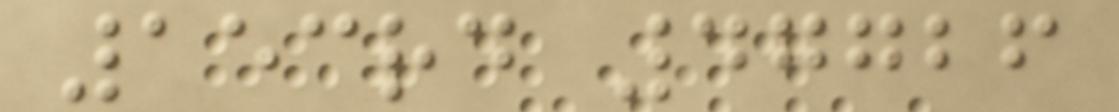153rd 47726
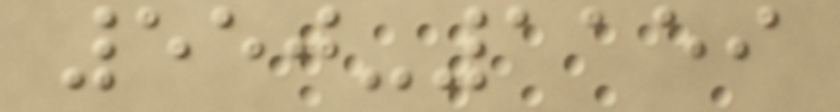550-1159
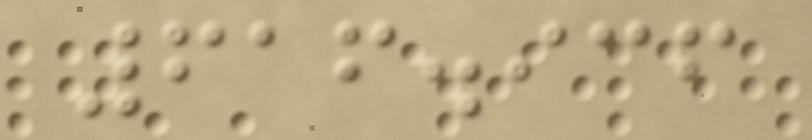616.936
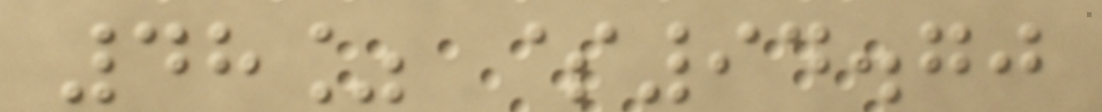48% $94.70
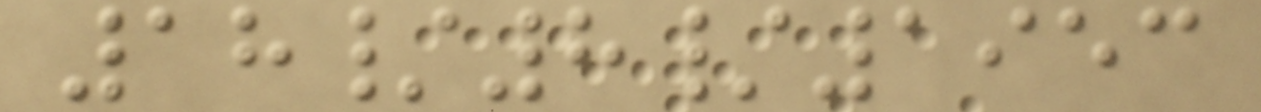18/8/1953
